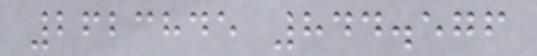2623845 844.576
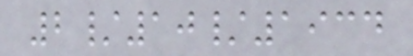2/10/1934
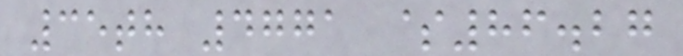35th 4771 $86.27
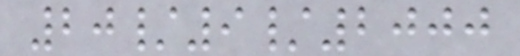20/9/2000
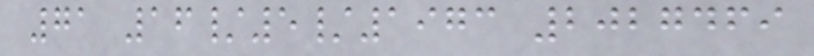71 16/5/1973 2027469
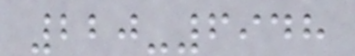220-6948
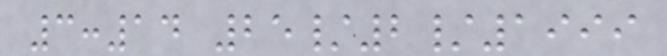3:14 25/2/1999
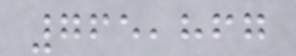765,867
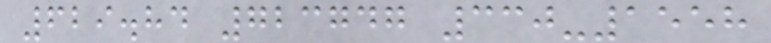629.84 723747 330-1558
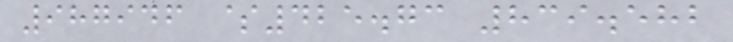987946 $425.73 839.582
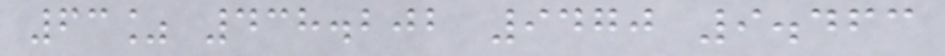63% 438.202 9470 9.463
